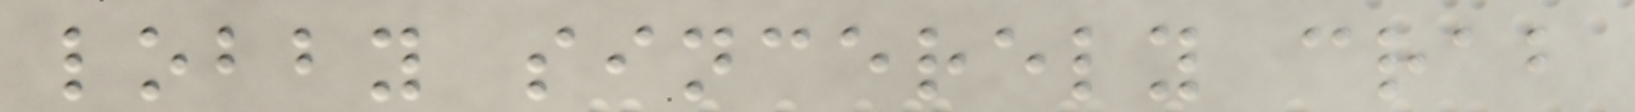lobby sincerely crab
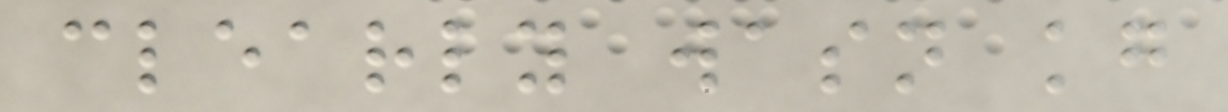clearly wasn kg
